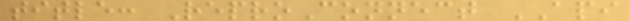title: ReproConnect API
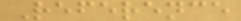Reference
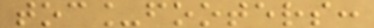toc_footers:
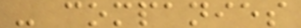- companies
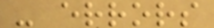- errors
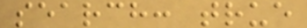search: true
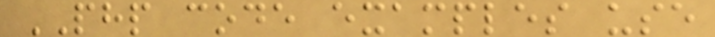PHP code examples use
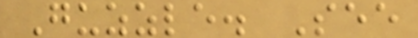Guzzle. See
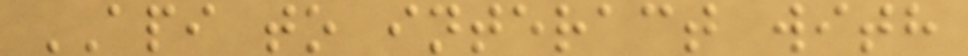API to interact with
